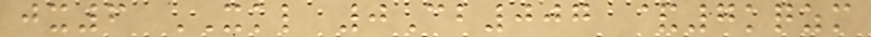jx6 XKL 0Cb007 &7kqzm
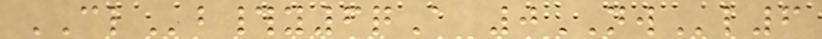CLb#y6qA 0NWl6
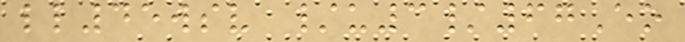ll45wsv /u3/67Eo
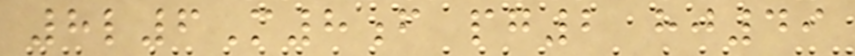8l6M8f pg2 hj49
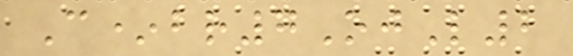C*br7OjL2
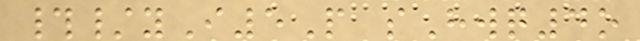#/yI5P sHwq4o
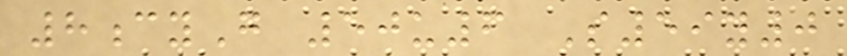8cyG 50u6 S59y0
